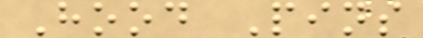Hood Pins
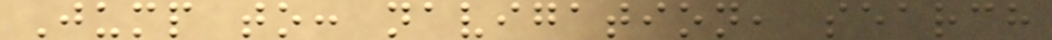Jump to: navigation, search
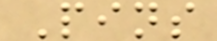Pins
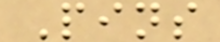Pins
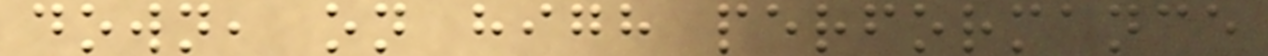down, on high performance
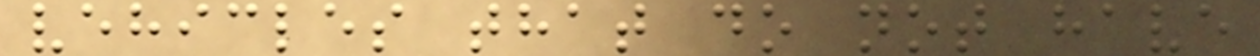vehicles that do not have
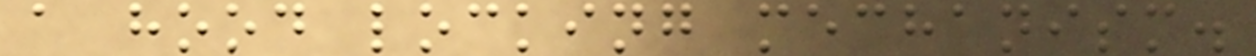a hood locking mechanism.
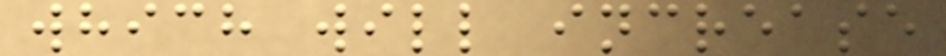which will increase
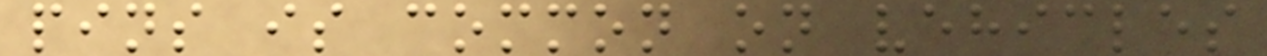pins is common on vehicles
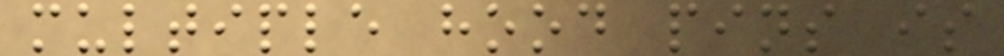multiple hood pins is
